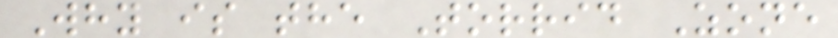Why is the Torrid Zone
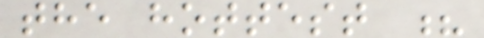the hottest ?
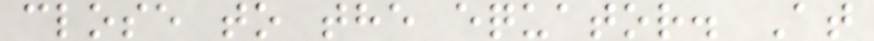close to the equator. At
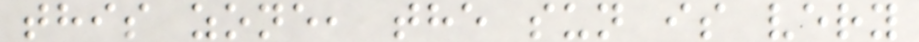this zone, the sun is very
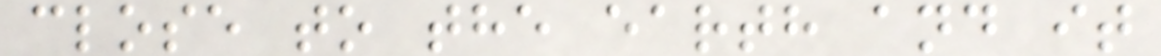close to the earth and it
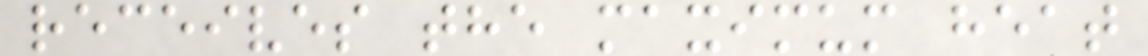receives the maximum heat
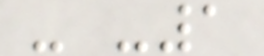- -1
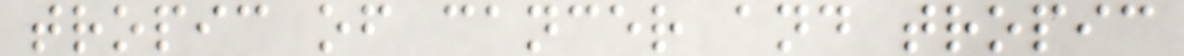tropic of cancer and tropic
